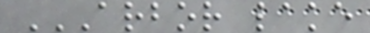ARBOR LAKE
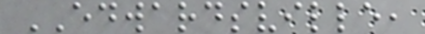EDWARDSVILLE,
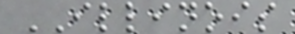ILLINOIS
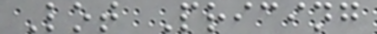Lot Pricing
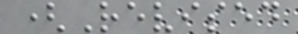(Revised
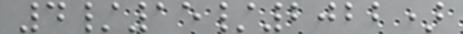4/15/2022)
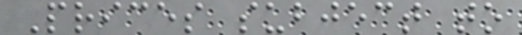Prices subject to
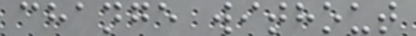change without
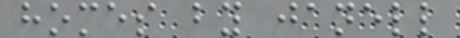homes by janell
